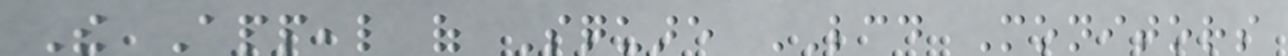The Appeal of Square LCD Monitors
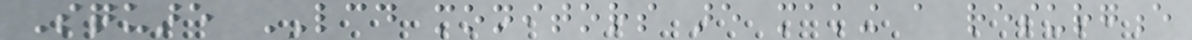Square LCD monitors are making a resurgence
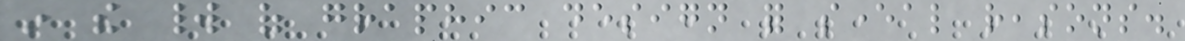in the world of graphic design for several reasons.
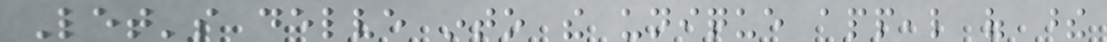Let's delve into the unique appeal of these
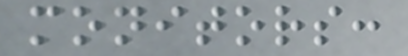monitors:
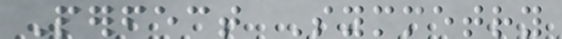Perfect Symmetry
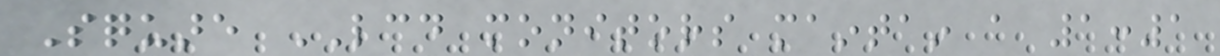Square LCD monitors maintain a 1:1
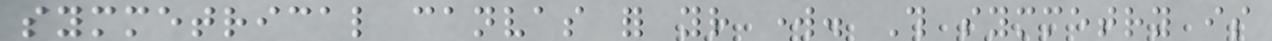symmetrical canvas for your work. This symmetry is
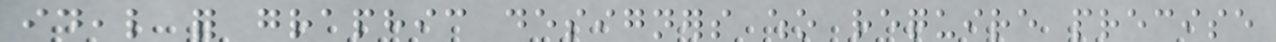ideal for graphic designers who require precise
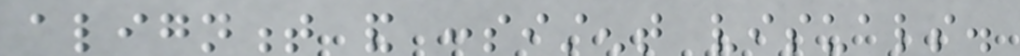alignment and consistent visuals.
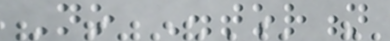No Distortion
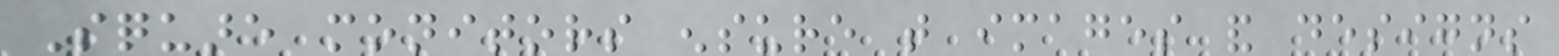Square monitors ensure that images and designs
